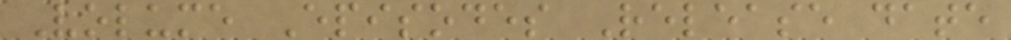Volume Episodes Release date
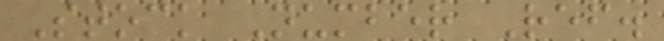Stock Number Ref.
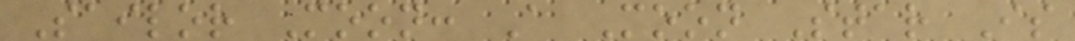Sailor Moon: A Moon Star Is
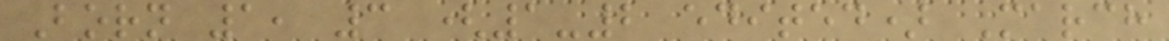Born 1, 3 (1-2 edited) March
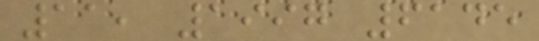11, 1997 6145
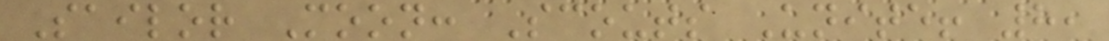Sailor Moon: Scouts Unite! 8,
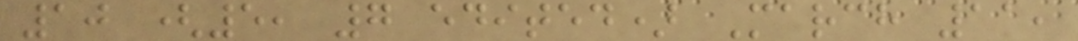10 (5, 7 edited) March 11,
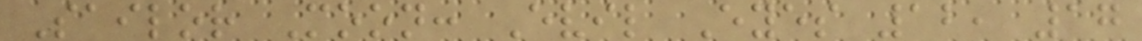Sailor Moon: Evil Eyes 12, 17
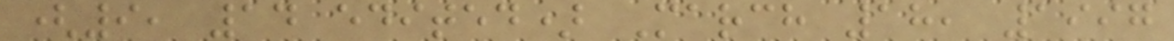(9, 14 edited) March 18, 1997
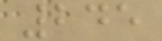245
